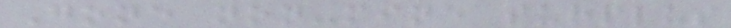Gone non-mine surplus
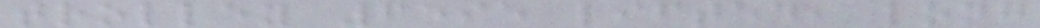trolley 6595 lifted, long
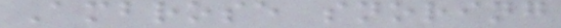Ambrose snoring
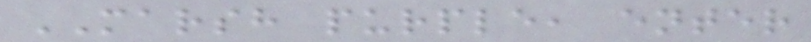MARSH purple, enter
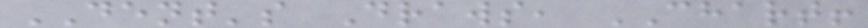DENT's Draws, CHART!
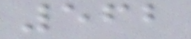562
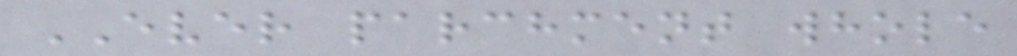EVER parchment whole
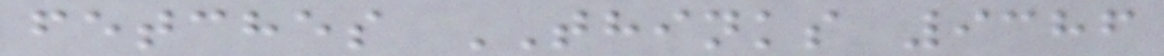fetches THINKS 9386
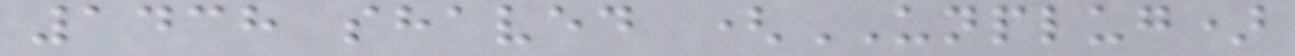1438 shaved (UNPLUG)
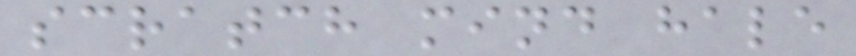scratch mind hale
